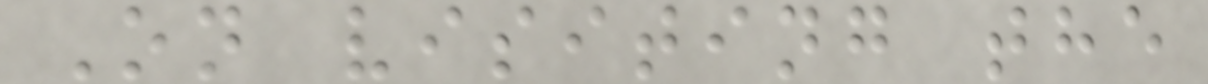On visiting the
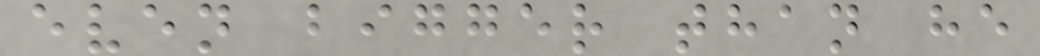even bigger than he
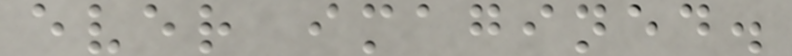ever imagined.
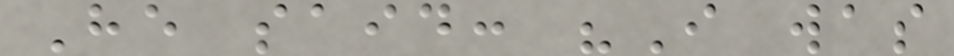He said: "I was
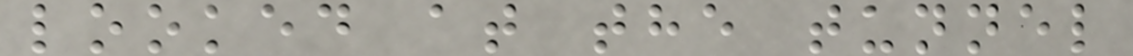looked at the tunnel
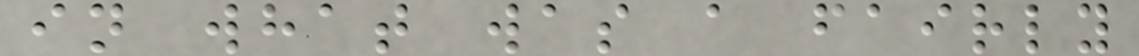in what was a fairly
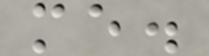me.
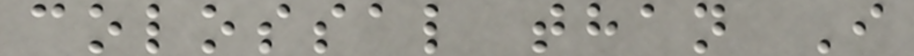colossal than I
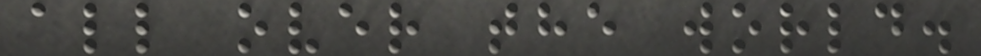all over the world.
